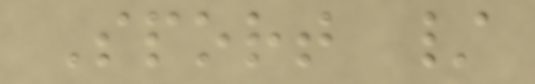Sport /
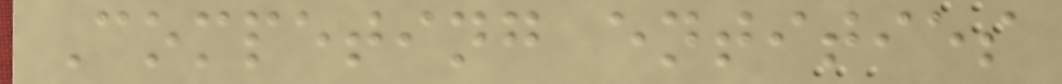Competing entities
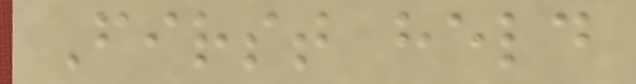First held
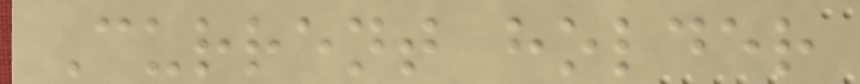Current holder
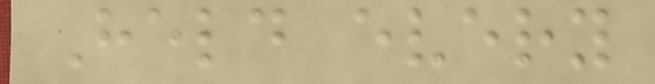Held every
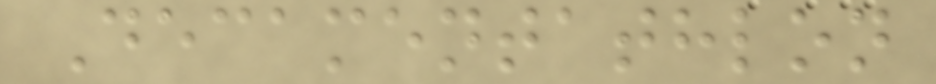Decamentathlon
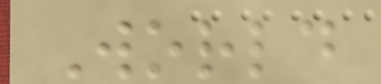World
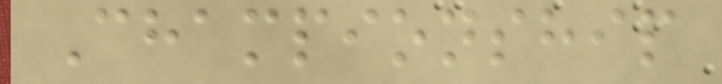Championship
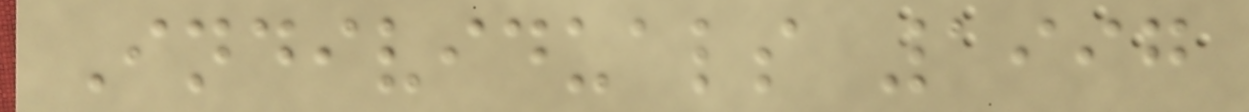Individuals 1997
